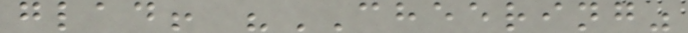glad! "CHEERING"
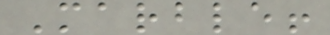Marble!
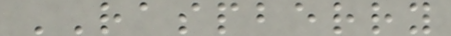RASPBERRY
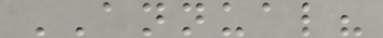ANNUAL?
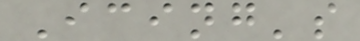Icing's
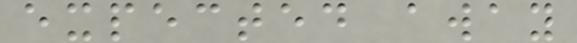expected away
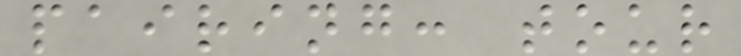pairing: tour
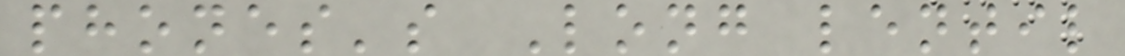phones's Long lentil
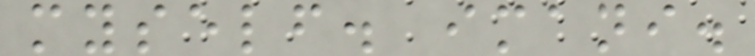myself. imani.
